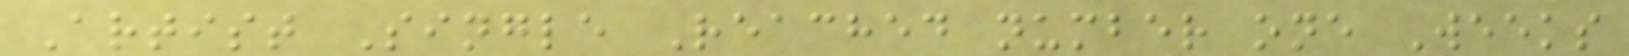Artist Single Reached number one Weeks
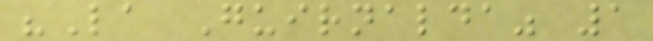"La Guirnalda" 1
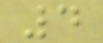4
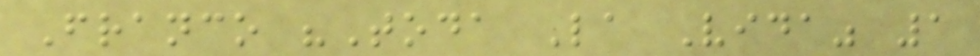Franco "Toda La Vida" 1
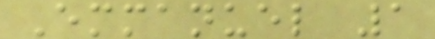Emmanuel 1
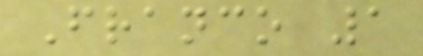Franco 1
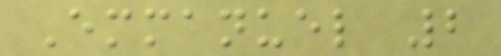Emmanuel 2
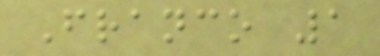Franco 1
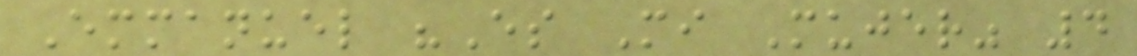Emmanuel "Es Mi Mujer" 4
